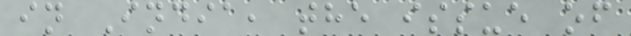in India, the issue of
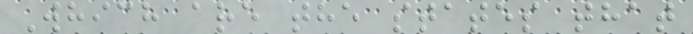Which are the states that
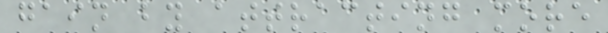gain by attracting more
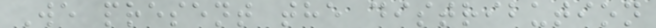We present the distribution
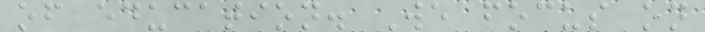of education. We focus on
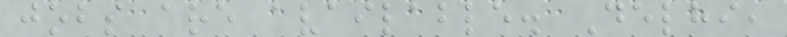jobs are available. Delhi,
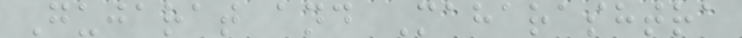Gujarat and Maharashtra
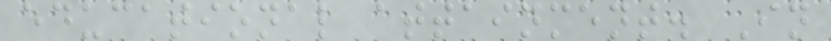educational attainment. In
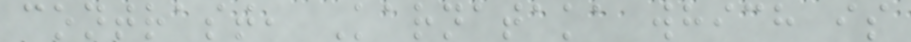contrast, Karnataka which is
